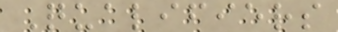Qualifiers
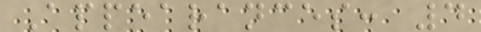Appearances: 4
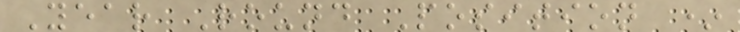Year Round Position *
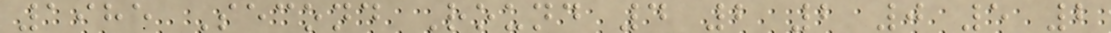1985 Second Round 4 2 2 0 5 2
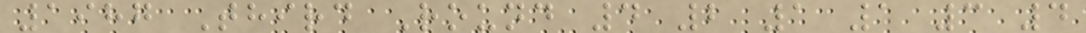1987 Third Round 4 2 1 1 3 4
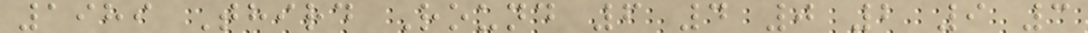1989 Third Round 6 4 0 2 9 3
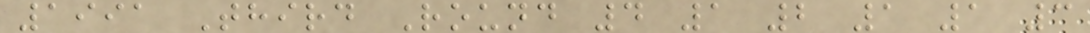1991 Third Round 4 1 2 1 1 3
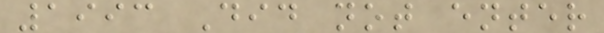1993 Did not enter
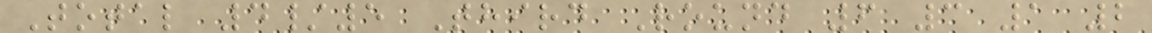Total 4/5 Third Round 6 3 1 2
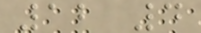12 4
